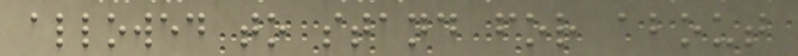allowed to stand for about
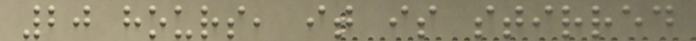20 hours, it is stirred
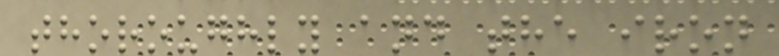thoroughly and the iron
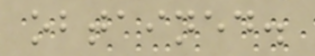obtained.
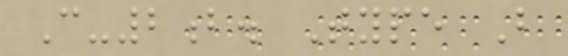C-2b. Type B
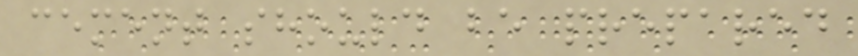cement should be prepared
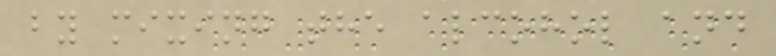by mixing the alcohol and
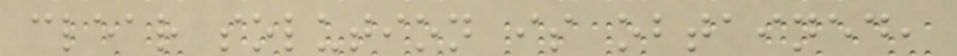clear solution is obtained,
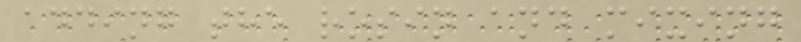adding the rosin and mixing
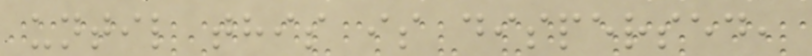until this is dispersed,
